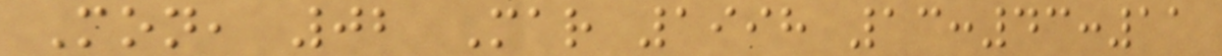Mon, 02 Mar 1998 13:43:11
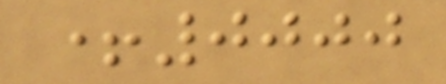+0000
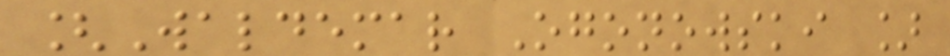[Waldemar Ogonowski ]
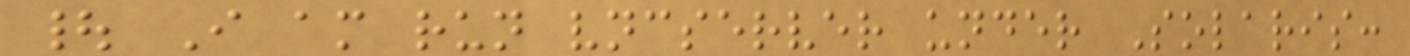| I am run vncserver under Solaris:
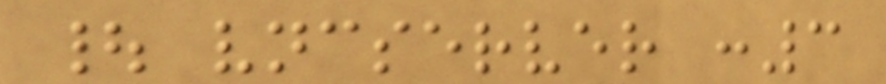| vncserver :3
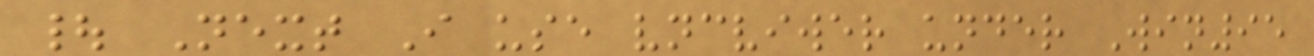| Next I use vncviwer under Win95
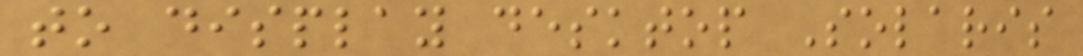to display desktop Solaris
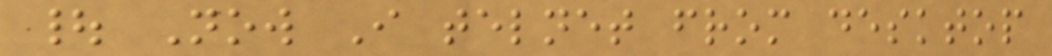| Now I telnet from desktop
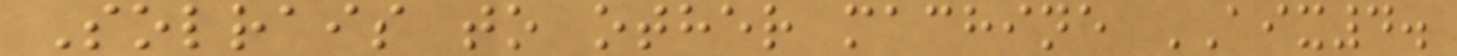Solrais to other machine AIX4.
